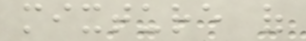mixture of
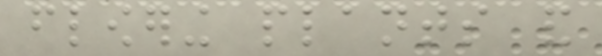flowering plants and
